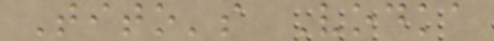Tito's Vodka
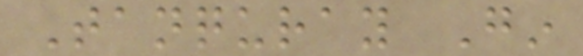Tanquray Gin
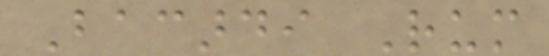Bacardi Rum
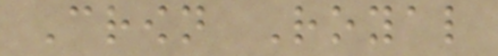Crown Royal
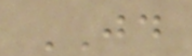JD
